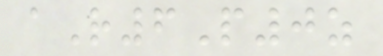aR6P0z
